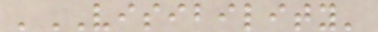'VISIBILITY'
